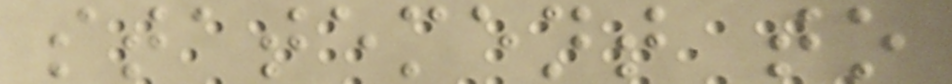statement to
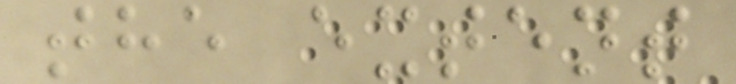the extent
